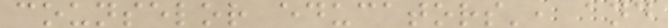counselor educators', and
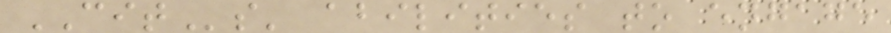CITs' abilities to engage
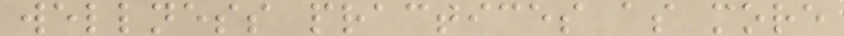wellness practices as more
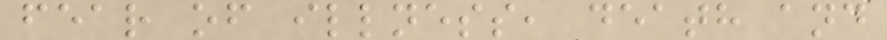fear of illness, death and
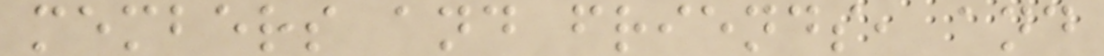members and friends, and
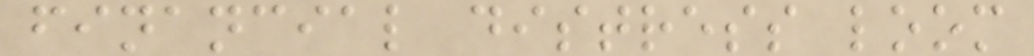financial distress loom
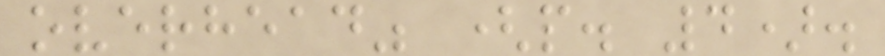overhead" (p. 4).
